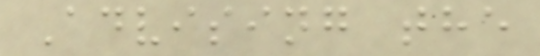Advising the
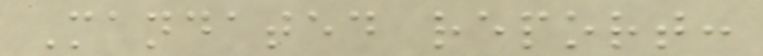Mandated report:
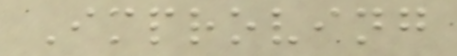Improving
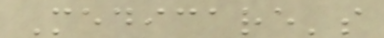Medicare's
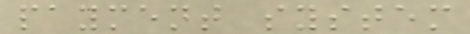payment system
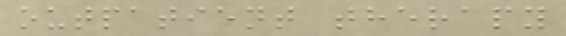outpatient therapy
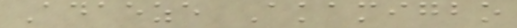Adaeze Akamigbo
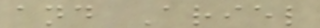and Ariel
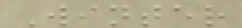Winter
